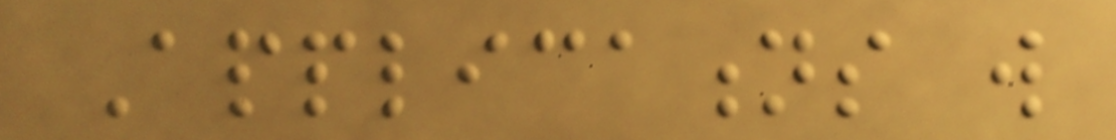Applications will
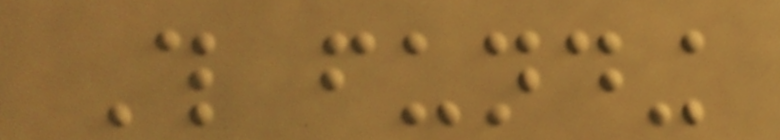This funding
